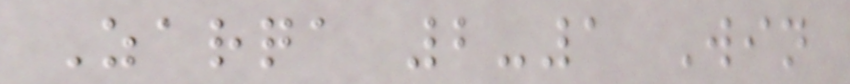Zarqa 2-1 Win
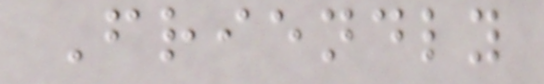Friendly
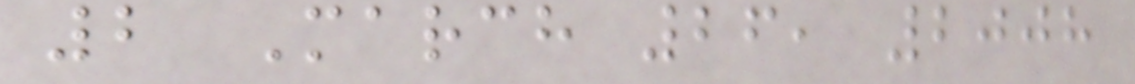2 March 26, 2008
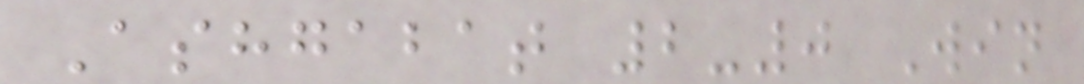Ashgabat 2-0 Win
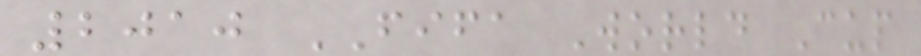2010 FIFA World Cup
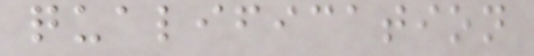qualification
